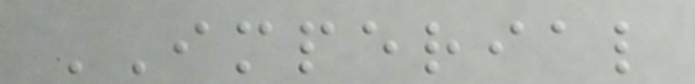IMPERIAL
